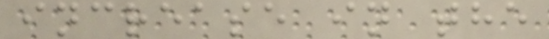increase in the
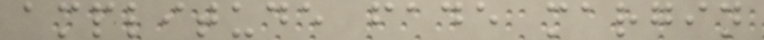amplitude fade margin
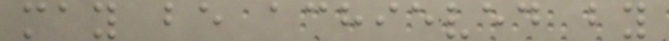may be achieved by
